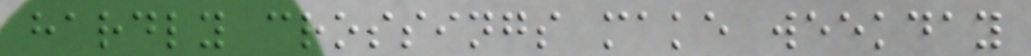hardly crossings make weekday
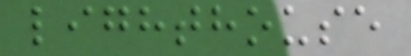lighthouse
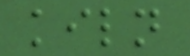kiln
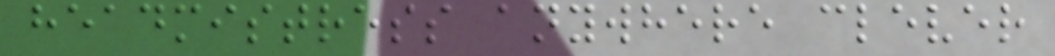headmistress anywhere clever
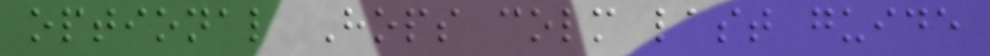optional Hops colm last guide
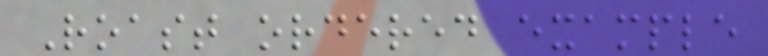Roast ordered example
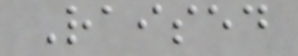Raised
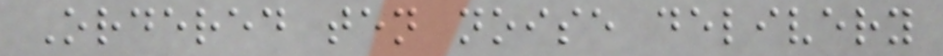Ordered ten noise delivery
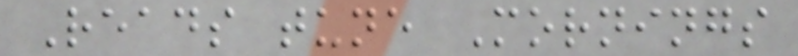Reads tune Mornings
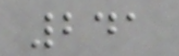241
